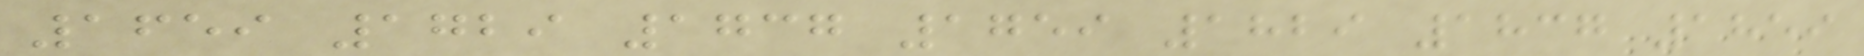1659 1729 1737 1759 1829 1837 1859
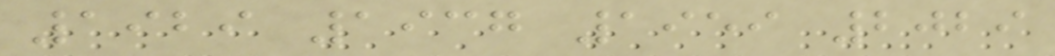1929 1937 1959 2029
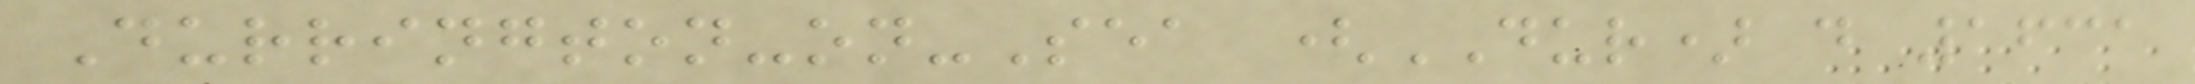Durrington-on-Sea (DUR) d 1631
